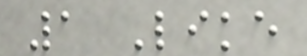1 Like
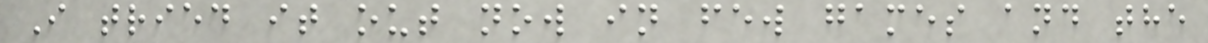I tried it out now in few games and the
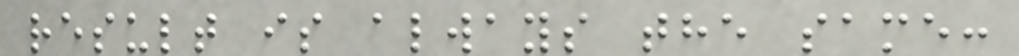result is always the same:
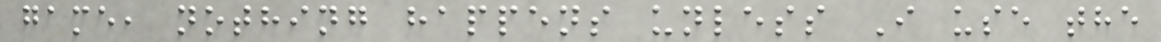game, nothing happens unless I use the
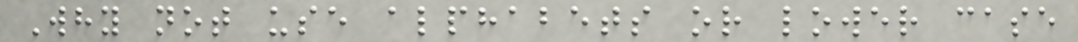Why not use alphabets or lower case
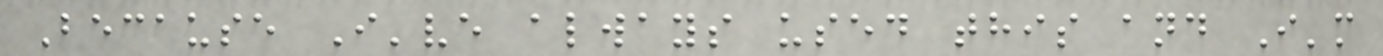Because I've always used this and I'm
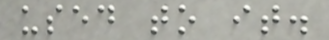used to it.
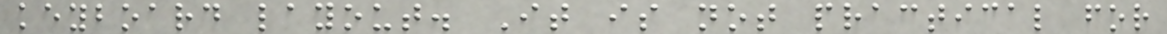keyboard layout. It is not practical for
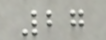27
